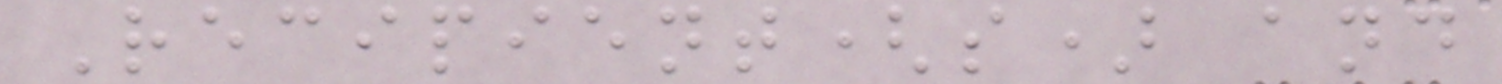Recipient(s) and
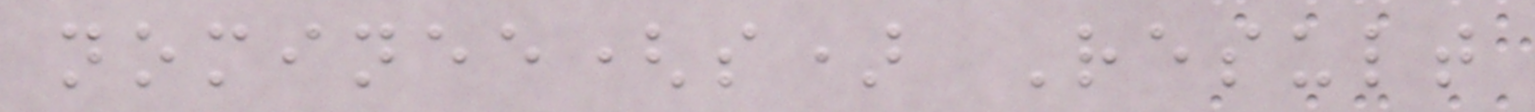nominee(s) Result
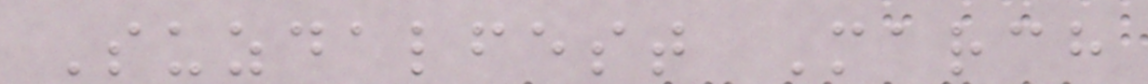Suzdalfest March
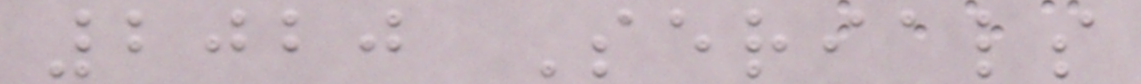2020 Serials
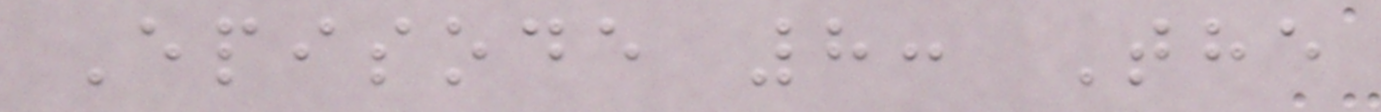Episode 8: The
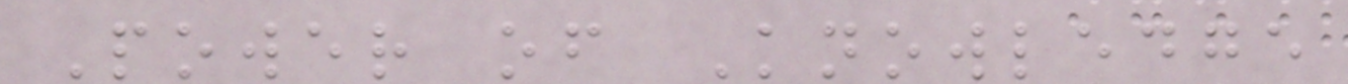Power of Knowledge
